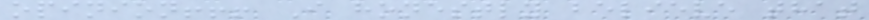opinion!!! I honestly believe that
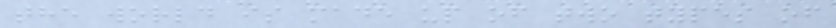the world is made up of two types of
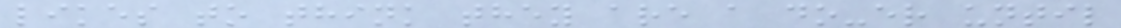likes to think they are a do-er until
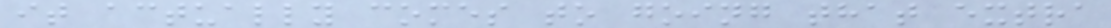it actually comes to going that extra
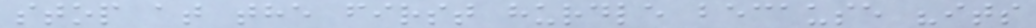stop at the first hurdle because "its
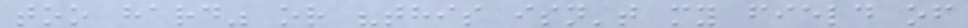too hard" or "this isn't my field of
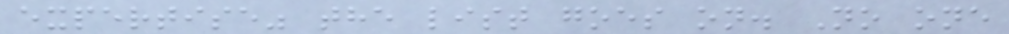expertise" the list goes on. No one
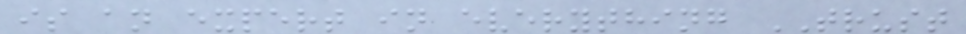is an expert in everything TRUST
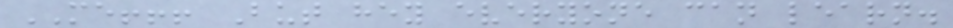ME!!! But hey everyone can learn.
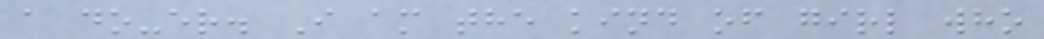a do-er. I am the kind of girl who
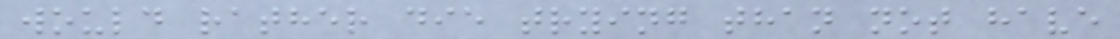would rather die trying than not have
